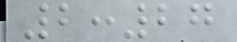2:27
